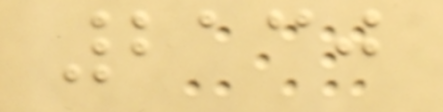2130
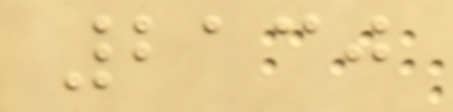2130
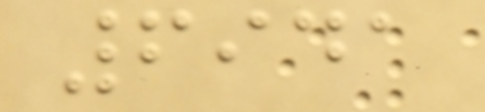6941
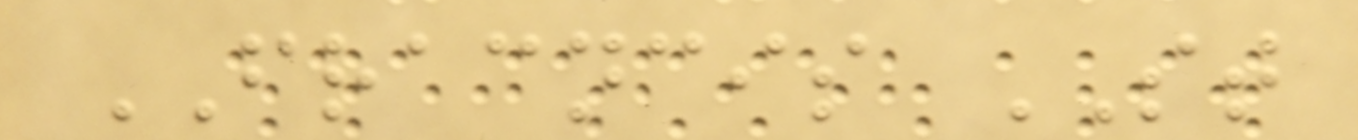FRACNCIS ST
